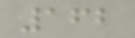162
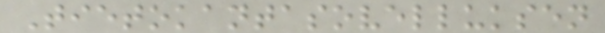Tietokantasovelluksen
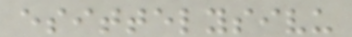esittelysivu
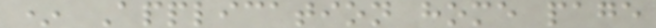* Application home page
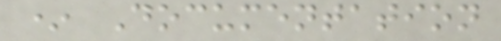* Documentation
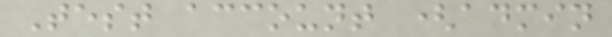Test account (admin
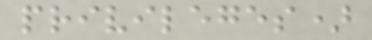privileges)
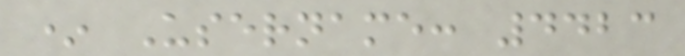* Username: 4423
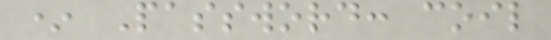* Password: coil
